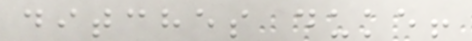ditches duke!
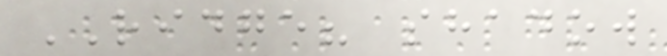RIDGE? shadow
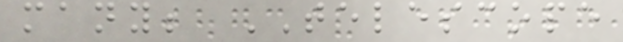many; TELESCOPE
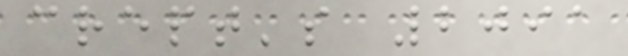crept's 2091
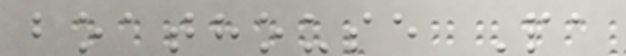boathouse Pa
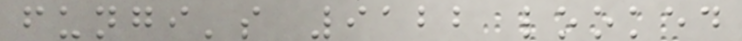fungi's 9122 looked
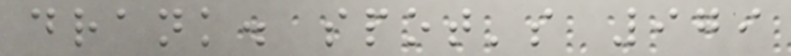drank. spot's 979
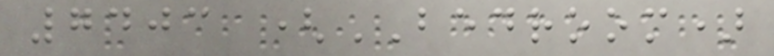7403 (BEDROOM)
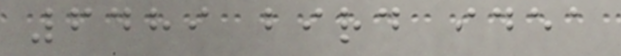6489 bird idea
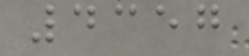4357
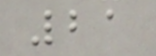21
